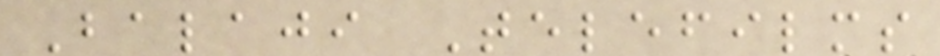Balaji Telefilms
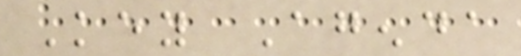Key Agenda
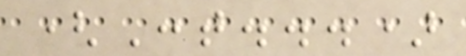(Cont...)
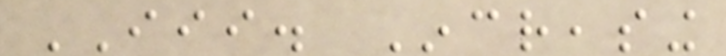III. Increasing
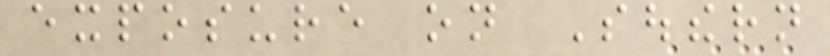exposure on Southern
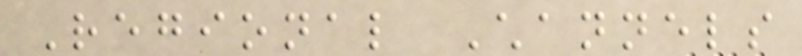Regional Channels
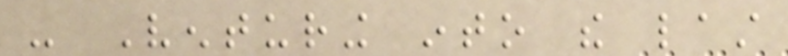- Venturing into the last
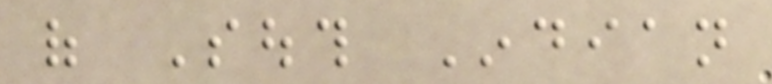of South Indian
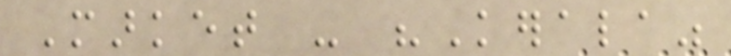Market - "Kerala"
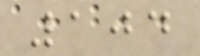104
